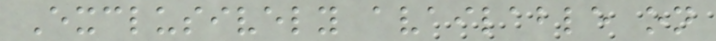Exclusively available on
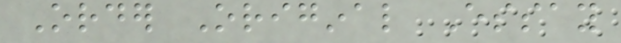Order Original Essay
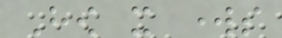How it works
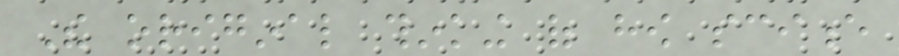The original thinking of how science
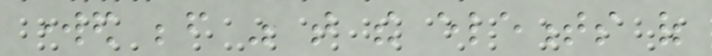worked before was that the elements of
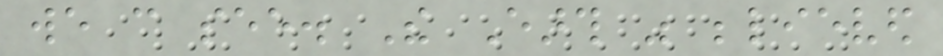we can see. The Earth was believed
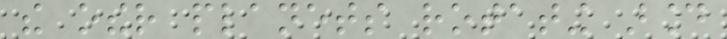the other planets rotating around
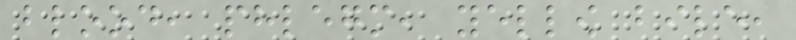blood, phlegm, yellow bile,
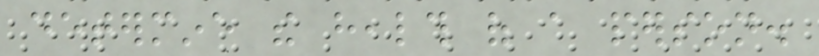determine the health of a person.
